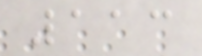113
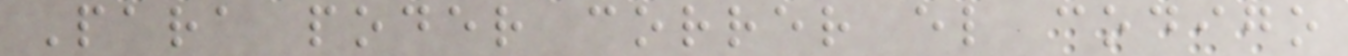Para poder correr el codigo
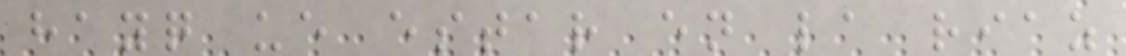hayq ue estar en la riaz
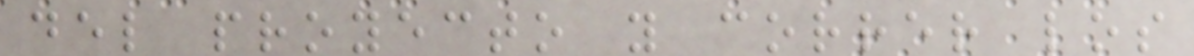del proyecto y correr los
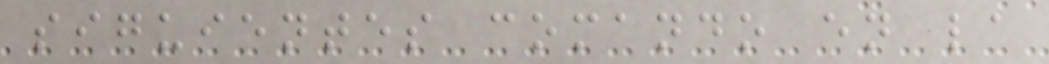siguientes comando en la
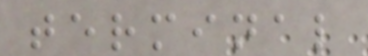terminal
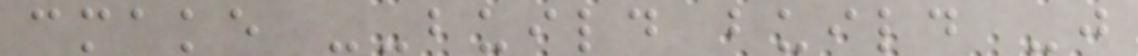cmake --build build -j
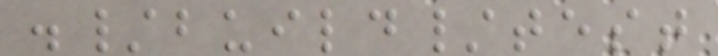./build/test
